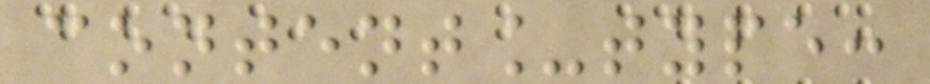content_type:
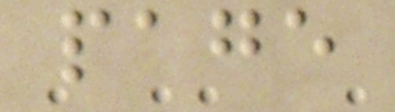page
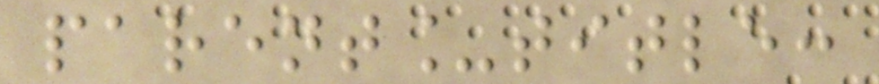parent_title:
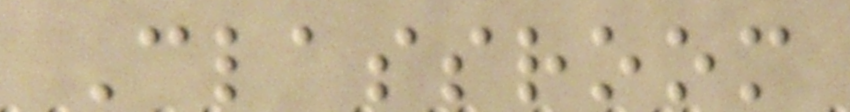Classroom
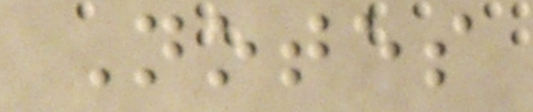Notes
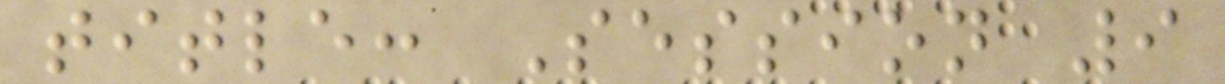title: Session 9
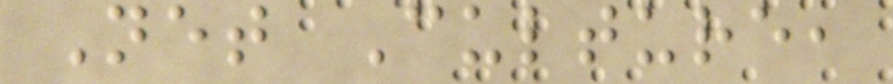Net Culture,
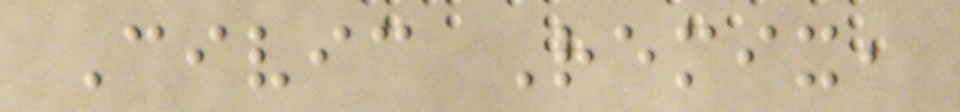Civic Remix,
